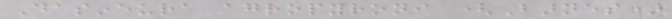Dasineura agropyroni (Barnes)
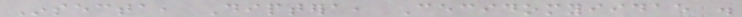Insecta, Diptera, Cecidomyiidae .
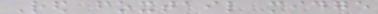Red foxtail midge
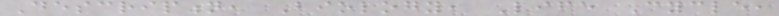Description, Biology, Life Cycle,
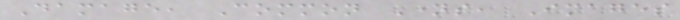Damage, Common Names, Images
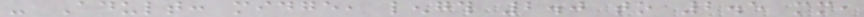- Adult: midge, length 2.0 to 2.5 mm,
